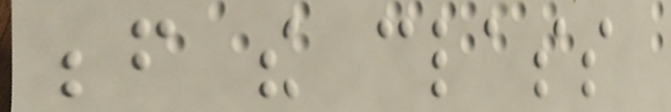before the class
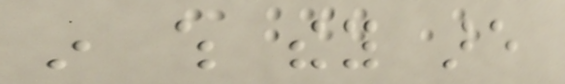in which they are
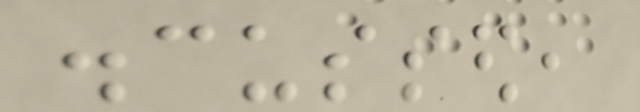discussed,
